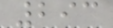293
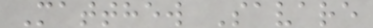Matthew Savare
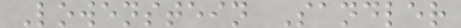Lowenstein Sandler
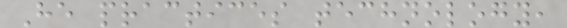He practices technology,
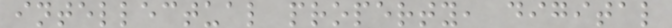intellectual property, digital
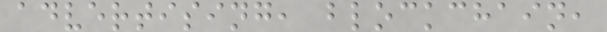advertising, blockchain,
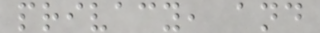privacy, and
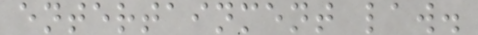entertainment law.
